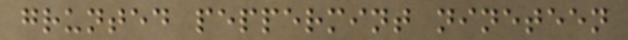grunted peppermint nineteen
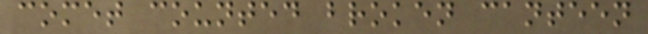comet counted broken canteen
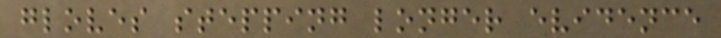gloves stepping longer evidence
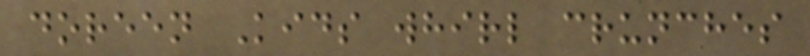doreen Kids whirl crunches
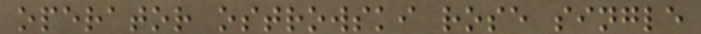operator ostrowski rose single
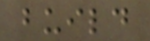build
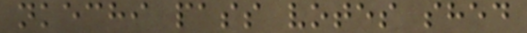nkechi pass votes shed
